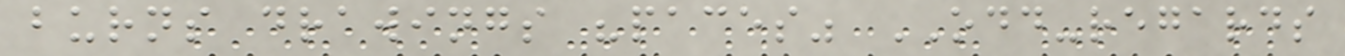burns drawings "paces" ODD-regards
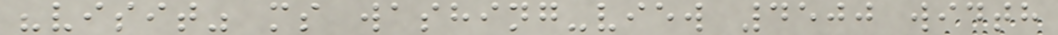"visit" ms washing-view 4500 width
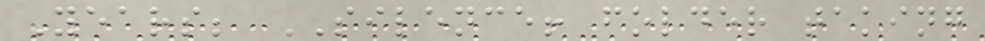Years; SILENCE! folder taking
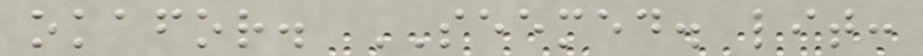okafor. SEEMED. lit:
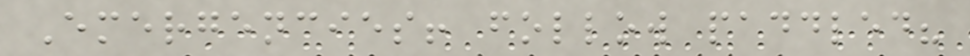Emergencies! follow paddled?
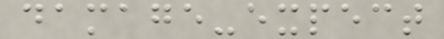damage-expect
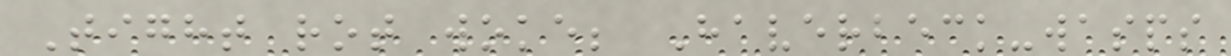Tight rot woke; Haverbeck-wasps
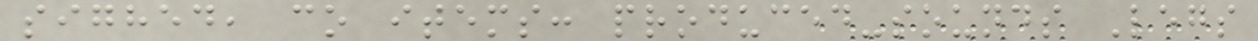sighed, co items: produced-sounds Legs
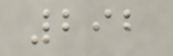292
